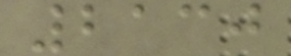2130
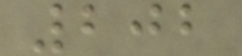202
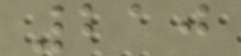210
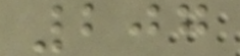207
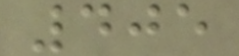405
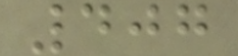407
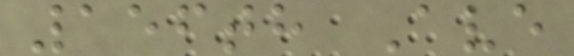156th Ave
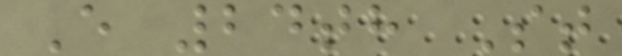E 24th St
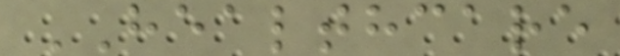HEALTHCARE
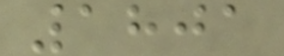1801
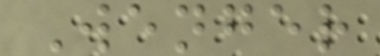Wenger
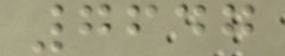7647
